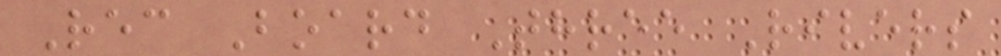Rec Board Three Rivers
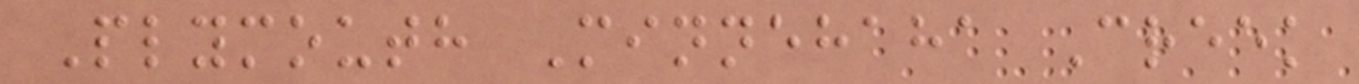Plymouth Minnehaha Creek
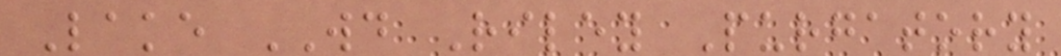Lake WD Riley Purgatory
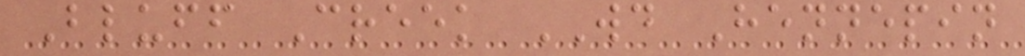Bluff Creek WD Hennepin
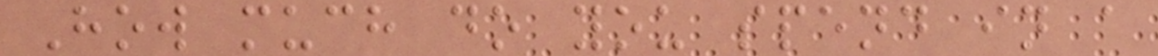How much do you spend in a
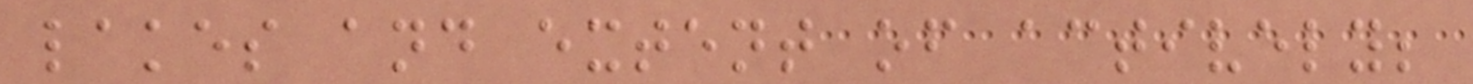lakes and extent of actively;
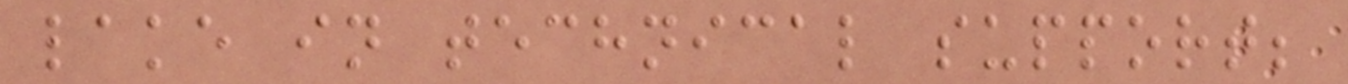lake in technical support;
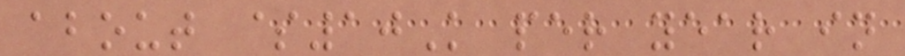about $10K per year in
